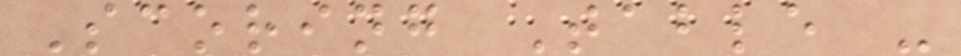Scoring Table -
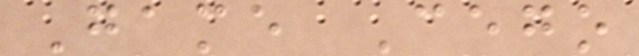Game Cego
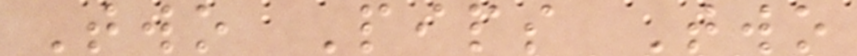Two Pips Two
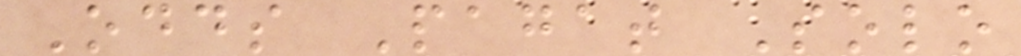Odds Pagat Solo
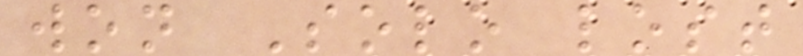won Solo lost
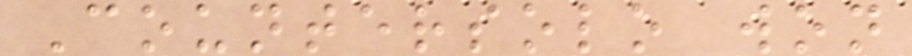Countersolo won
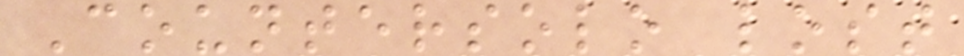Countersolo lost
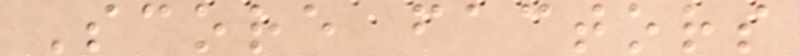Score factors
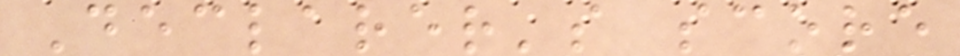Declarer's score
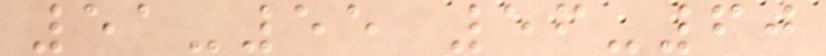51-55 56-60
